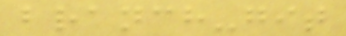branch-git
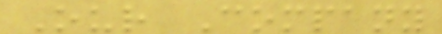Our Company
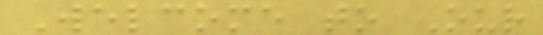Welcome to Our
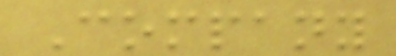Company
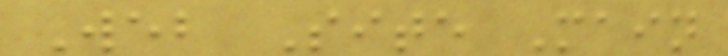Web Site Main
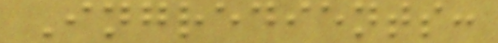Ingredients:
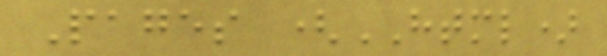Pages (HTML)
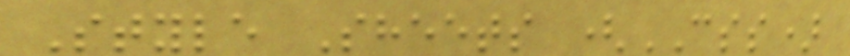Style Sheets (CSS)
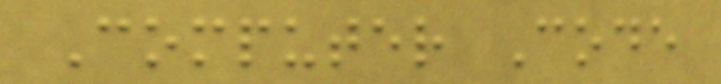Computer Code
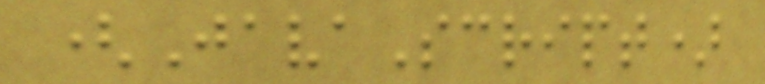(JavaScript)
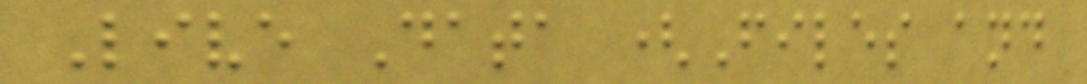Live Data (Files and
